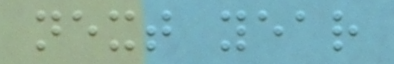next year
